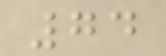74
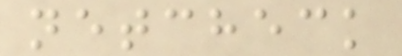netcheck
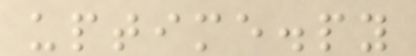uptime.py
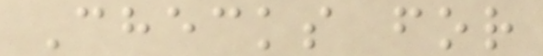Checks for
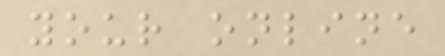your online
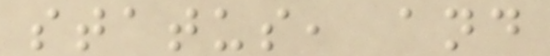status, and
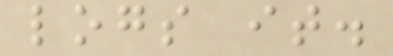logs it.
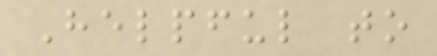Helpful to
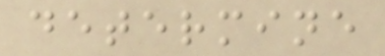determine
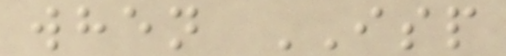when ISP
